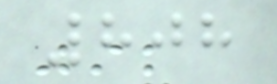808
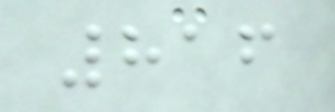816
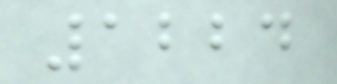1224
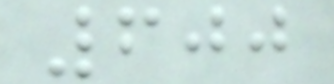600
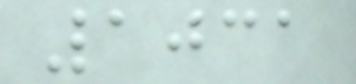1031
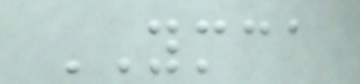YMCA
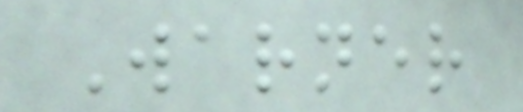Warner
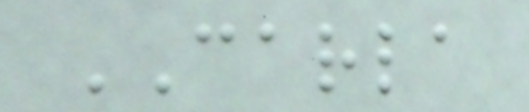CARLA
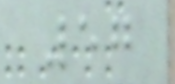57
